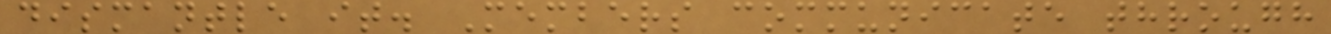dismantle it. Members communicate through
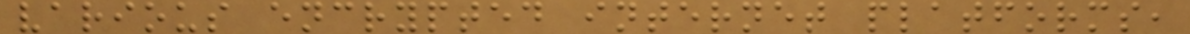various encrypted internet platforms,
